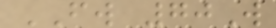FW 70W
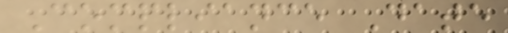Compliance Date
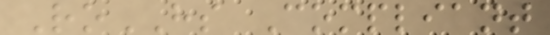RoHS Compliant
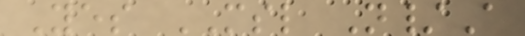Yes MSL N/A
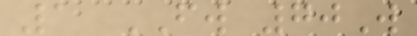1 FW 70W
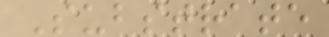Substrate
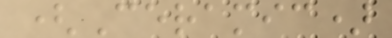(Ceramic)
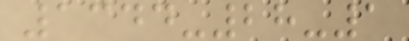1344-28-1
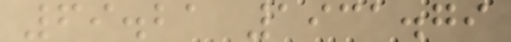69.21 1931.79
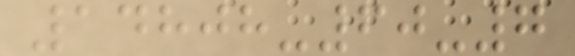14808-60-7
